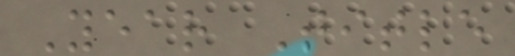Year Title
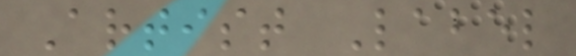Artist Label
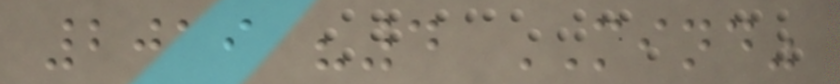2019 "4 MIND"
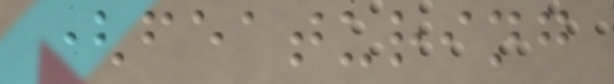(featuring
